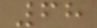68
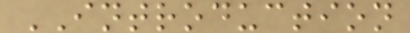INTRODUCTION
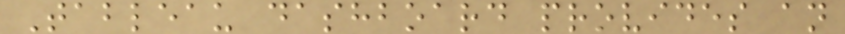Tableau dashboard provides an
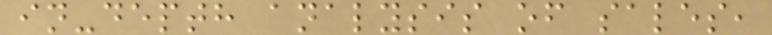in-depth analysis of sales,
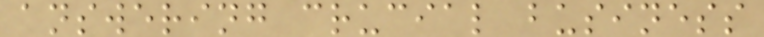answering crucial business
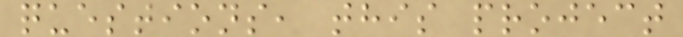questions, this project
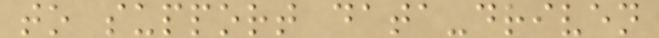to support data-driven
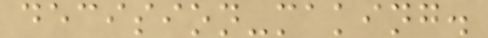decision-making.
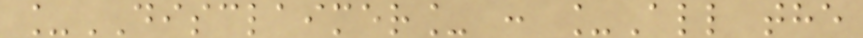_DISCLAIMER_ : _All the
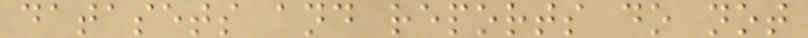datasets and reports do not
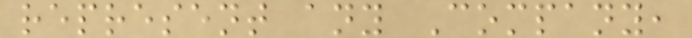represent any Company,
